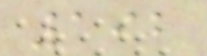192
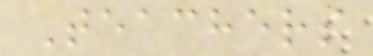Teachers
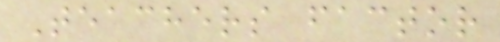Teachers factor
